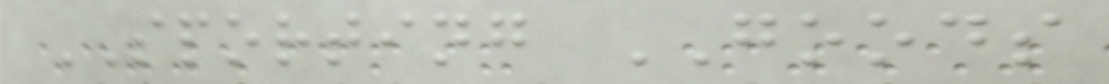SPORTING GOODS
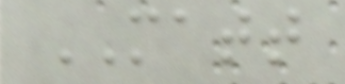MATT
